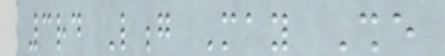3rd Long May She
